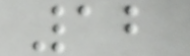12
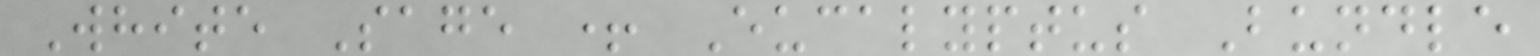White Sage + Eucalyptus Bundle
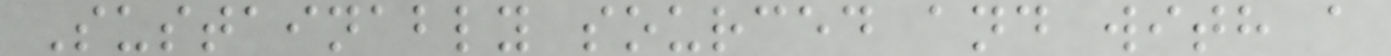Sustainably sourced and with a
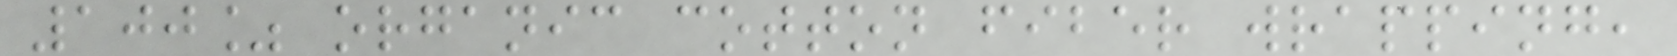100% organic cotton fiber wrapping,
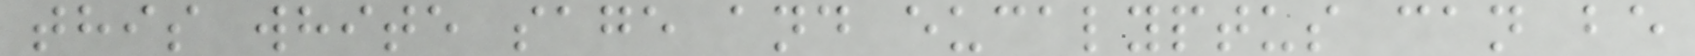this white sage and eucalyptus can be
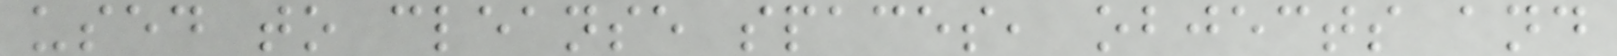used to cleanse spaces, objects and
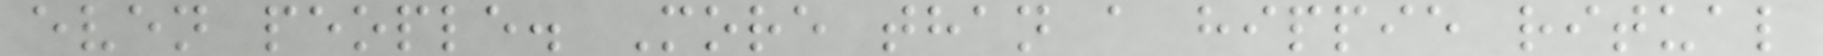even people. More than a hippie ritual
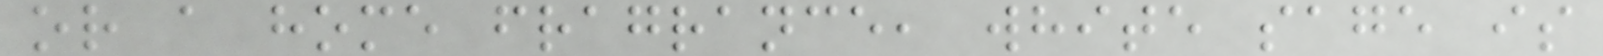or a home fragrance, white sage is
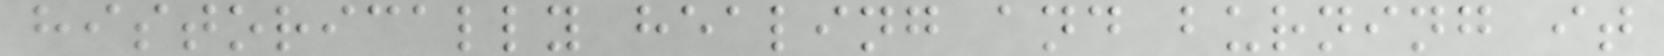historically healing and burning it
